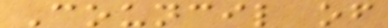Council of
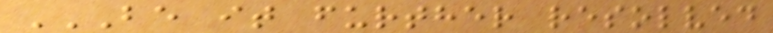BE IT FURTHER RESOLVED
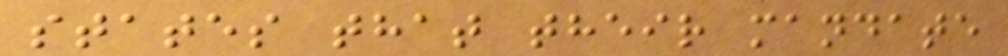states that their mandate
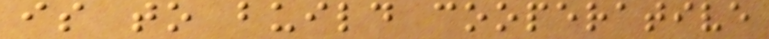is to build cooperative
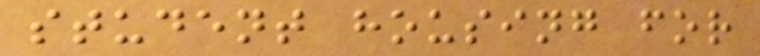student housing for
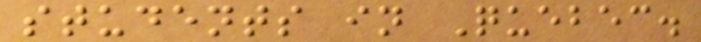students in Quebec.
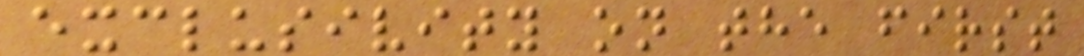exclusivity on the first
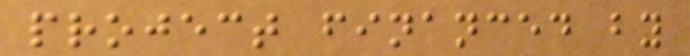project financed by
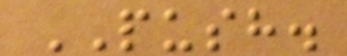PUSH.
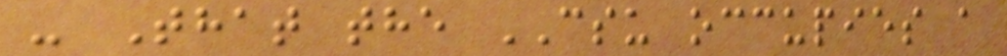- That the CSU occupies a
